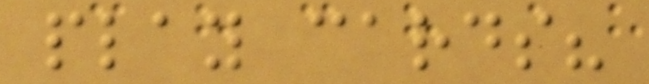play cards?
